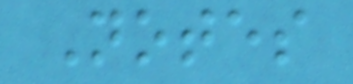Notes
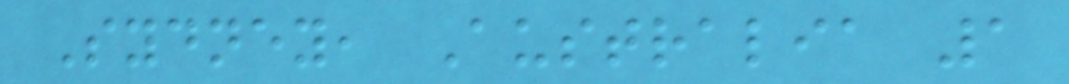Sydney, Australia 1
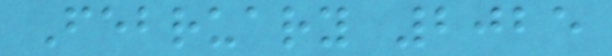February 2025
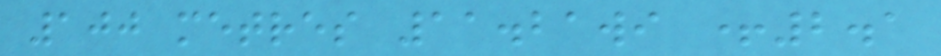100 metres 11.21wi +2.1
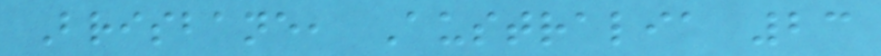Brisbane, Australia 23
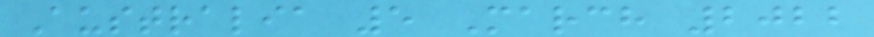Australia 5 March 2022
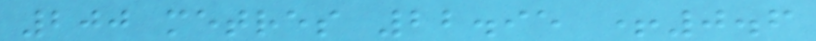200 metres 22.95 +0.6
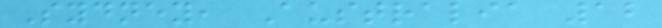Sydney, Australia 12
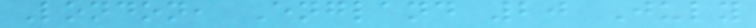London, England 20 July
